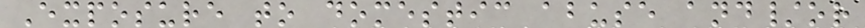Exposure to domestic abuse and/or
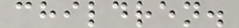children.
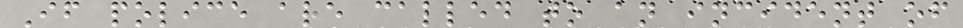If police are called to an incident of
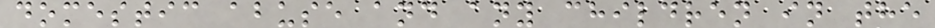domestic abuse and any children in the
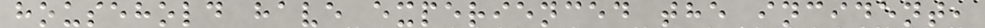household have experienced the incident,
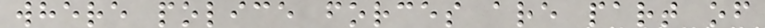where police forces are part of
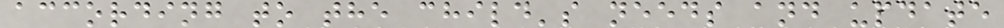according to the child's needs and update
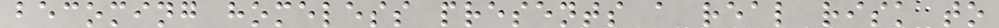becoming homeless presents a real risk to
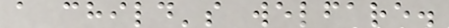a child's welfare.
